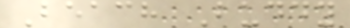Beach Buddy
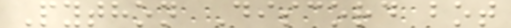Python Discord bot
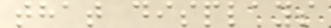that displays
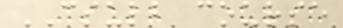CSULB course
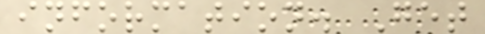information. Get
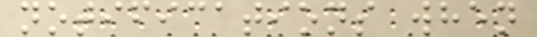notifications when
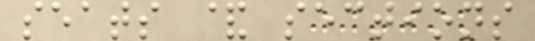seats & sections
